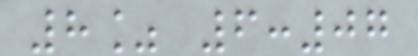8% 6:07
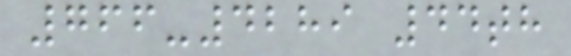766-4289 44th
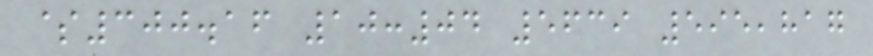$300.16 10:04 5639 595,817
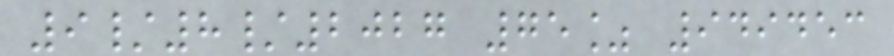9/8/2027 75% 949453
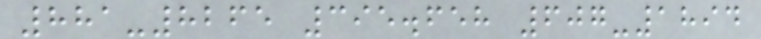881-8265 395.658 607-1894
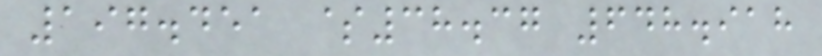197.451 $38.37 648.918
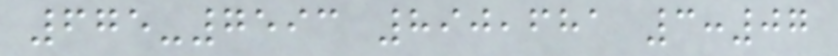675-7593 890,681 3:07
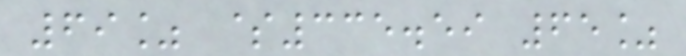69% $335.59 65%
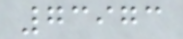73973
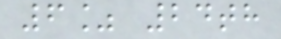6% 24th
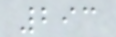293
